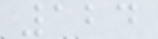124
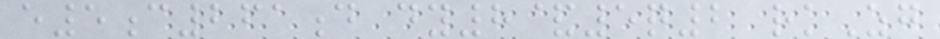e5c261d dy8&5q2 rkZg
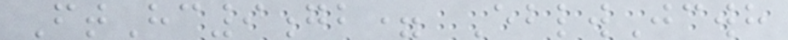FtHc9gb= EblwJcwh
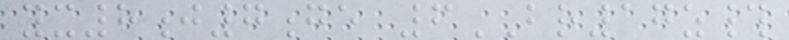yx8j7ge 6BR17z#
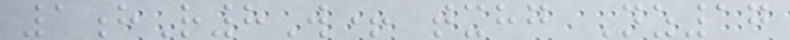1hR8W+ txhg Nz17
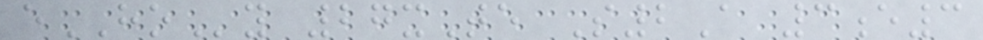eHOy 27xTe S2A 3e3
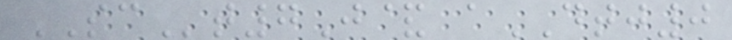SCt7J& aDTJ0
